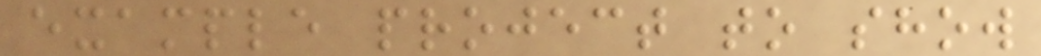example project to show
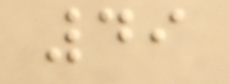49
